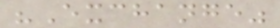"Exchange"
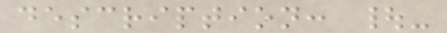description: |-
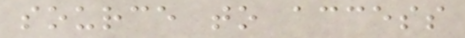source to access
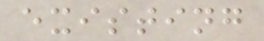existing
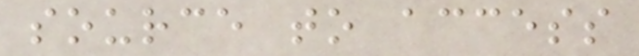source to access
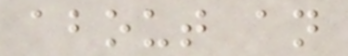about an
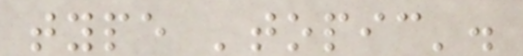type 'topic'.
